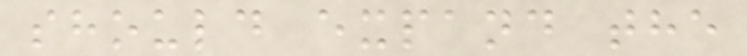should expand the
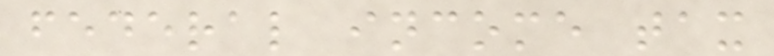federal income tax
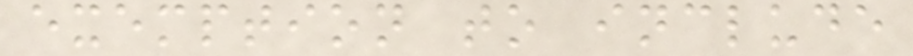exemption to include
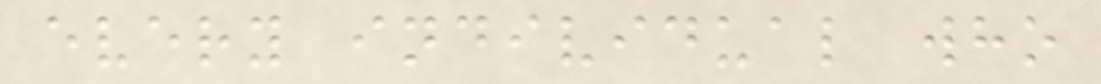every individual who
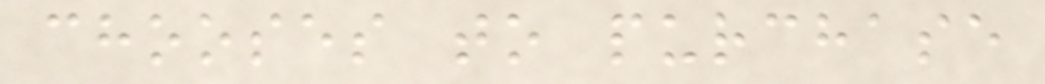chooses to purchase
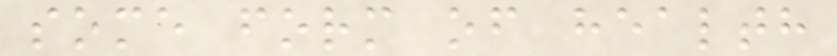some form of health
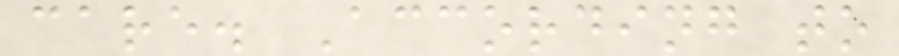care. According to
